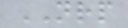NRP
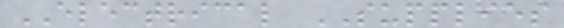ELECTRICAL SUPPLIES
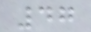47
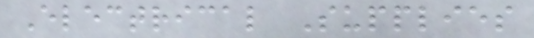Electrical Supplies
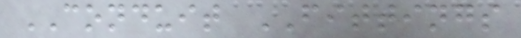CONDUIT FITTINGS
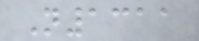N1311
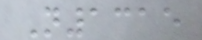N1315
